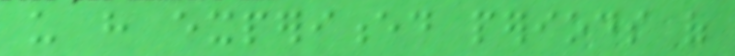us have experienced periods of
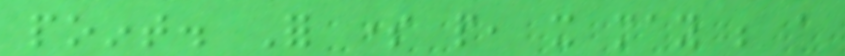point. For some people, it may be a
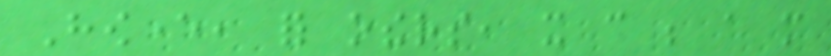However, for others, it can be a more
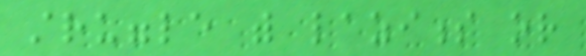struggle with laziness or
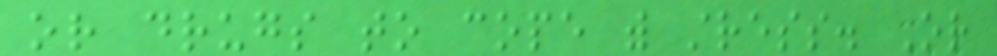or drugs to cope with stress. Or
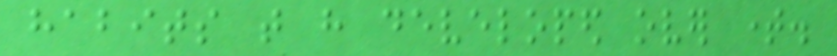habits that have developed over time.
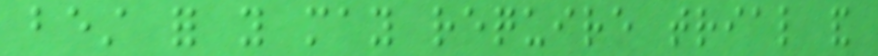best for you may require trial and
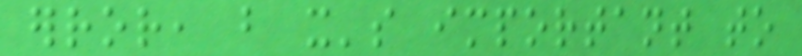error, but it's important to
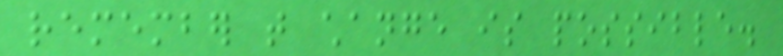remember that change is possible.
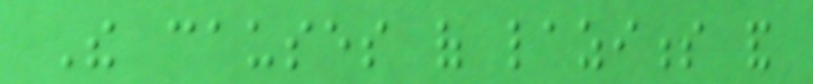The causes of laziness and
